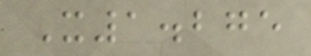X1.275
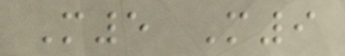M5 M9
